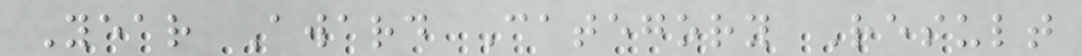Year Award Category Result
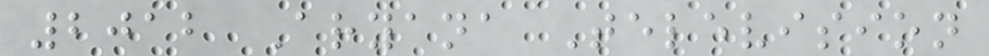2012 Aryana Television
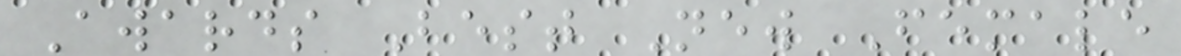Awards Best New Female
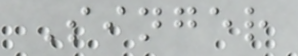Singer
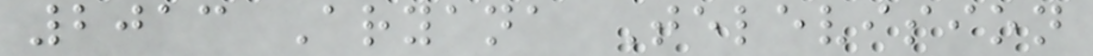2013 Aryana Television
